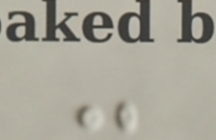-
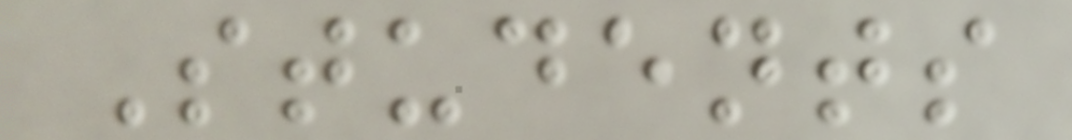Students
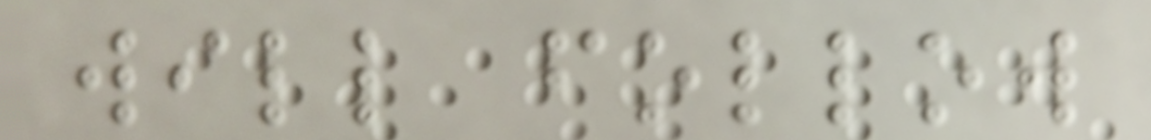will follow
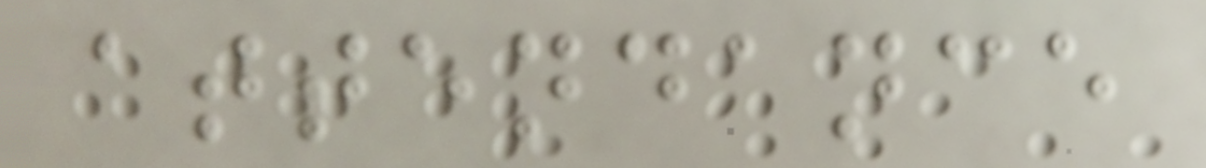attendance
